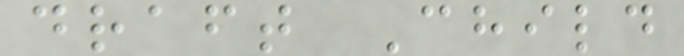draft Child
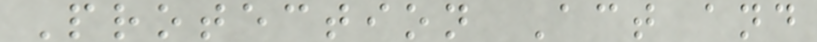Protection Act and
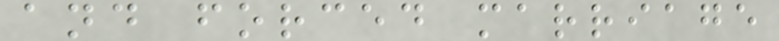and forced marriage
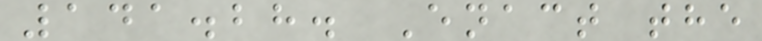141.28. Enact the
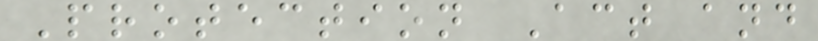Protection Act and
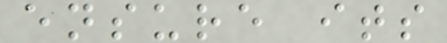ensure its
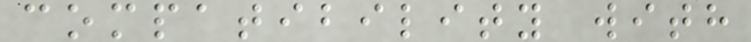compatibility with
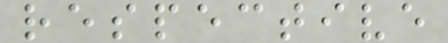respective
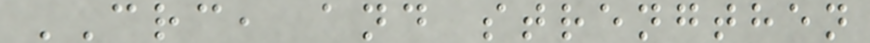CRC, and strengthen
